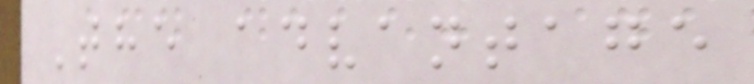The advantage
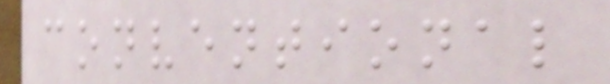conventional
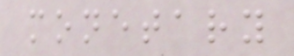monetary
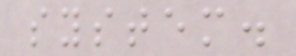system.
